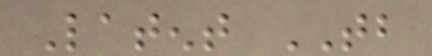Latent TB
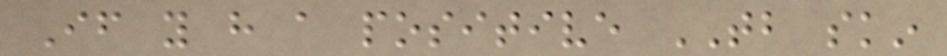If you have a positive TB skin
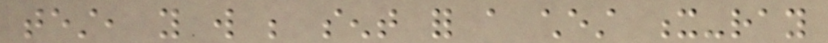test, you will be sent for a chest x-ray
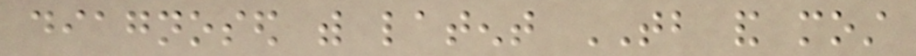diagnosed with latent TB and most
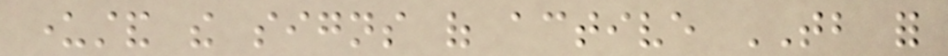understand the signs of active TB for
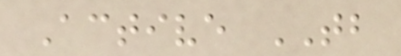Active TB
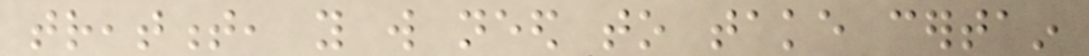treatment, you will need to take certain
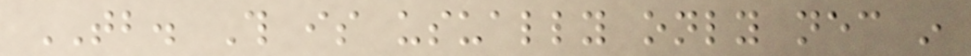TB. This is usually only necessary in
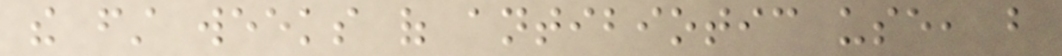the first weeks of antibiotic use, but
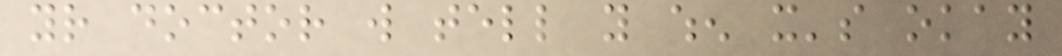your doctor will tell you when it's okay
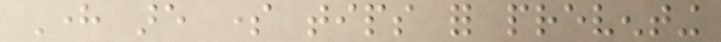Here are some tips for preventing
